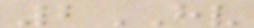2HV
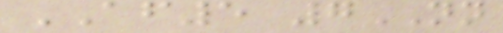AF5 7NN
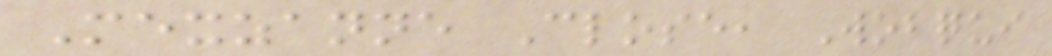Mexzanne Close, Wobqui
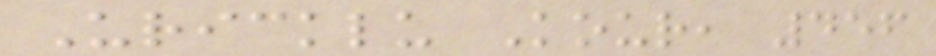Uricklu Kour, 456
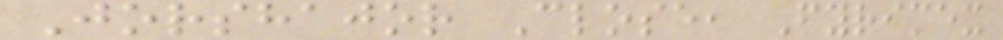Jorshajor Close, Fyrimex
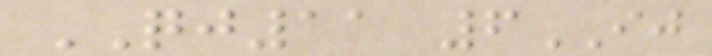QJ11 6IJ
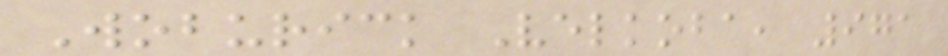Woburick Velkoba, 971
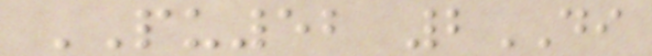PU52 2DI
